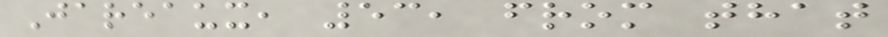Jareaux, 53, from that
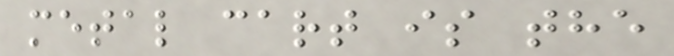metal cart is the
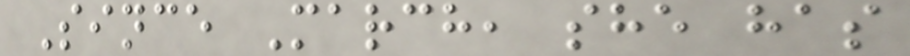Since March, she has
